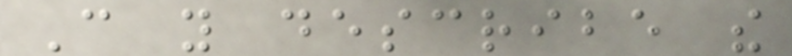Can you describe the
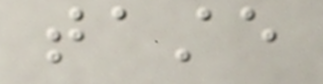taste
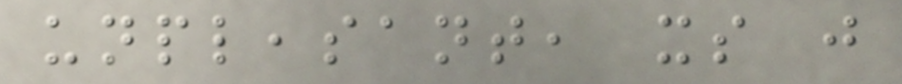unpleasant, its just
